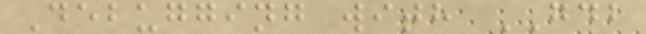Debugging with GDB
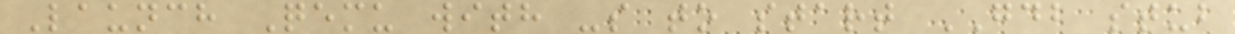Launch Qemu with -s to start GDB stub
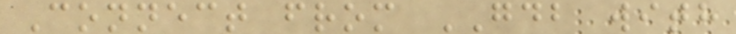Connect from GDB with
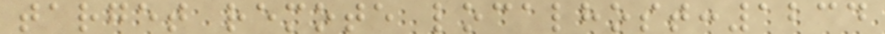target remote localhost:1234
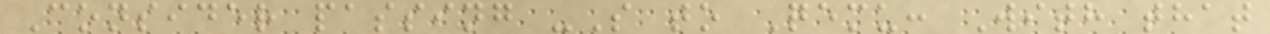Consider passing -S to Qemu: With that
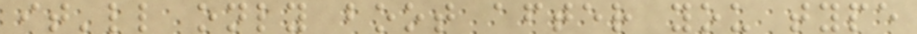it'll only boot after you type
